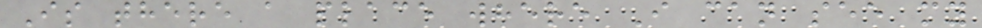Is there a place where I can see my
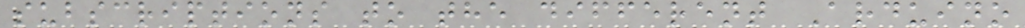subscriptions to the different Arduino
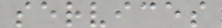services
